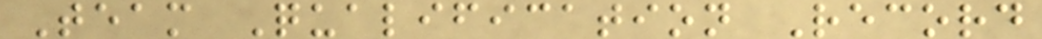Team Qualification Record
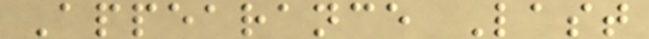Appearance Last
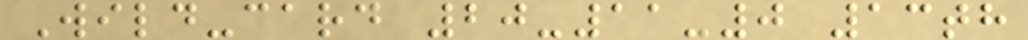Wild-card 20-11-0 13th
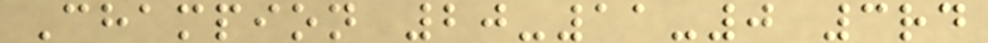Champion 20-11-0 3rd
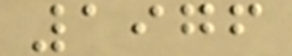1976
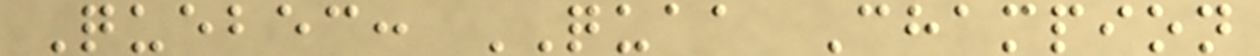Quebec: QUAA Champion
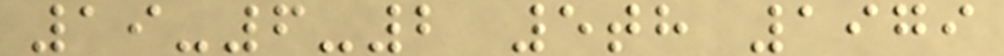19-6-2 5th 1979
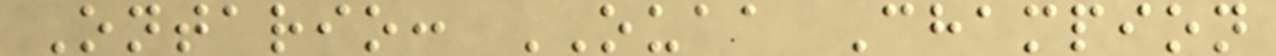Ontario: OUAA Champion
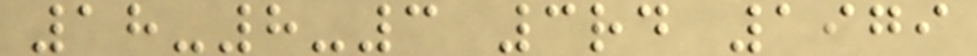18-8-3 3rd 1979
